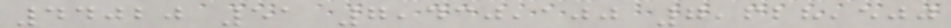44020 51 7,430,100 7,628,500
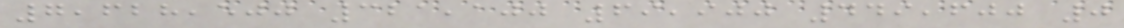7,628,500 321,100 69,900 449,600 0
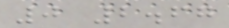0 2.67
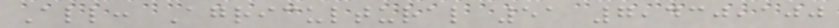All: Agricultural 51 7,430,100
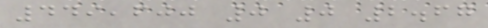449,600 0 0 2.67
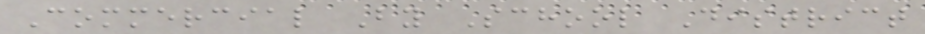Commercial By School District
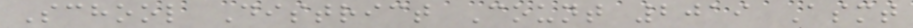School District Count 2019 Asmt
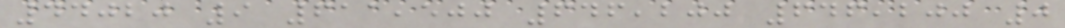44020 9 611,500 646,200 646,200 0
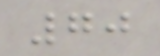70
